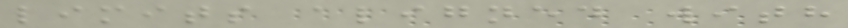limits aligned with
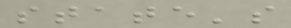state's
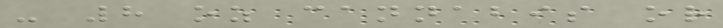- 8 oz cannabis or
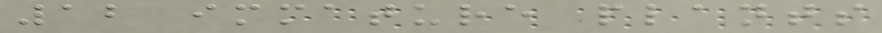12 immature plants
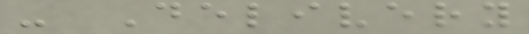- Delivery
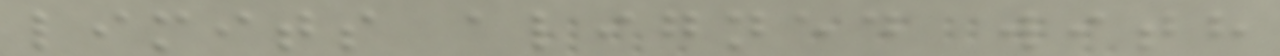limits aligned with
